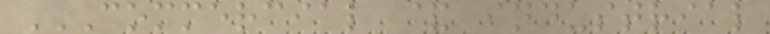COMMERCIAL & INDUSTRIAL
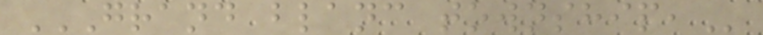GRAND BLANC TOWNSHIP,
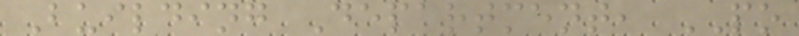Building Department, PO
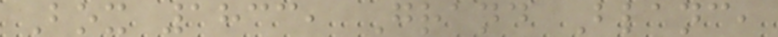Box 1833, Grand Blanc,
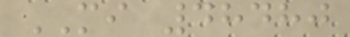MI 48480
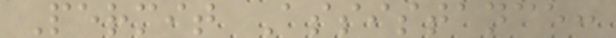Permit Assistance:
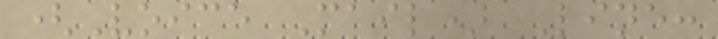(Voice Mail) Line:
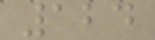124
